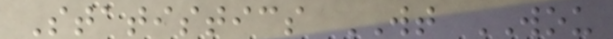Statistics WT WOU
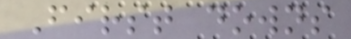First downs
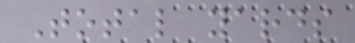Total yards
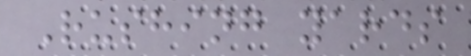Rushing yards
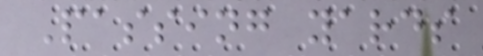Passing yards
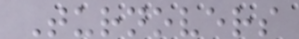Turnovers
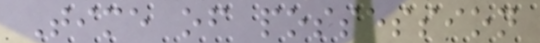Time of possession
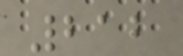212
